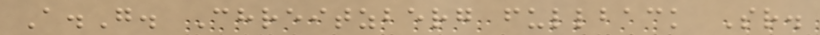A.G. Chreitzberg fullback Sr.
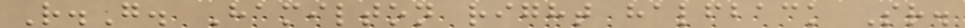R.G. Hamilton right halfback Sr.
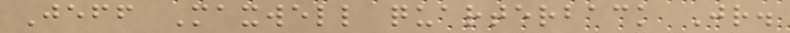Jeff Maxwell quarterback Jr.
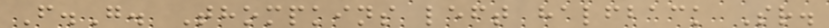F.G. Thompkins left halfback Sr.
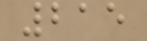215
